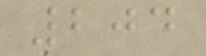204
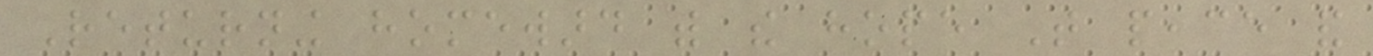Returning homeward with the hope That peace and
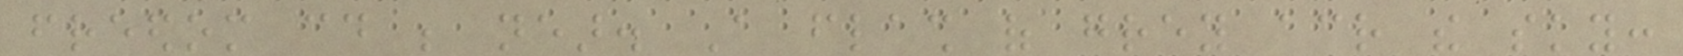freedom could be near. A flash of grey across the sky:
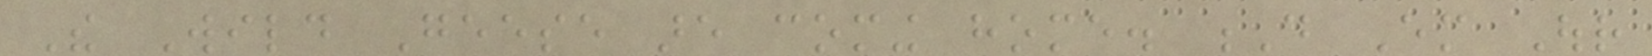The Wild Geese are coming home. D Em Our
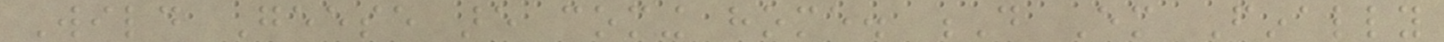Wild Geese are coming home. D Em Finally
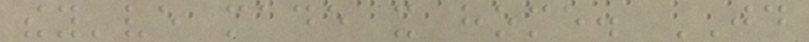they've made it home. JD
